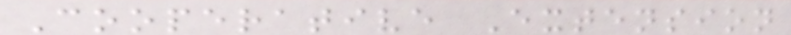Cooperative Extension
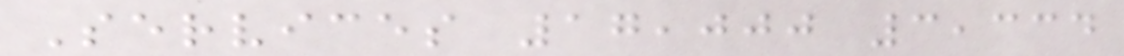Services 17,000 3,334
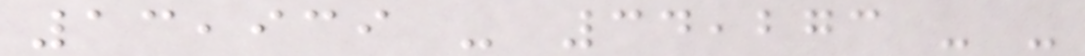13,939 - 34,273 - -
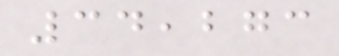34,273
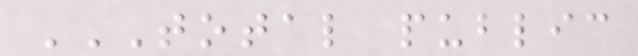TOTAL PUBLIC
